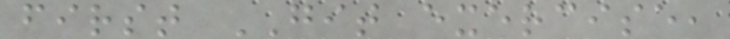first GIT exercise,
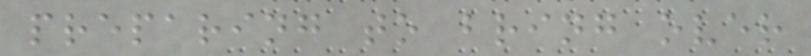preparing to bring over
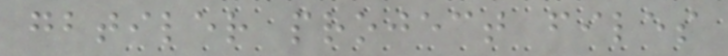gbtiler project files
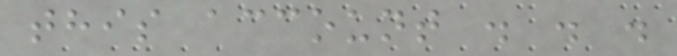this account . . .
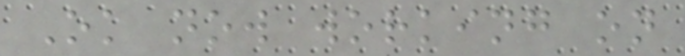Ok now working on
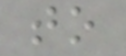to
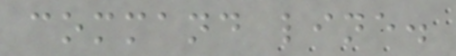command line.
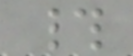#
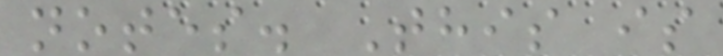notes. This is
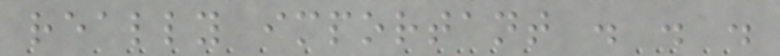really important . . .
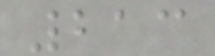213
